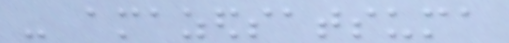- amazedsatsuma
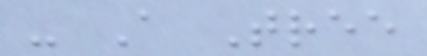- A Tree
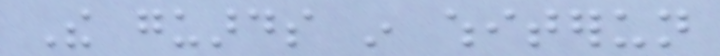The guards in whiterun
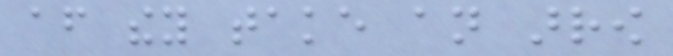after they take an arrow
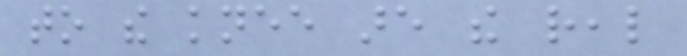to the knee are the real
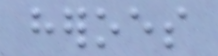heroes
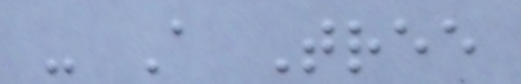- A Tree
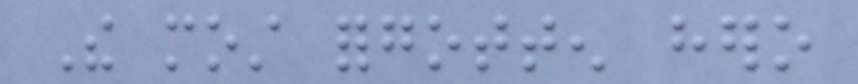The most forgotten hero
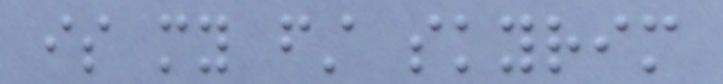is my first skyrim
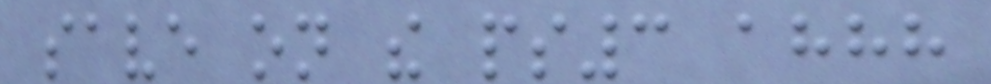save on the ps3 ahhh
